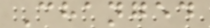Changed
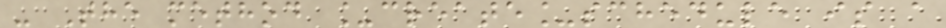- The method _create_schedule is a
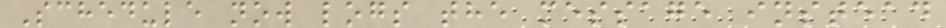Schedule now logs the message instead
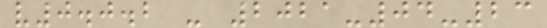v0.0.2 - 2021-04-23
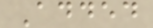Added
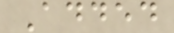Added
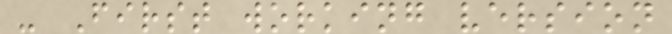- First working version
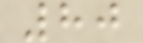80
